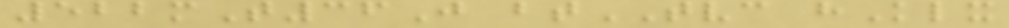522mT36J btTVC hKlx
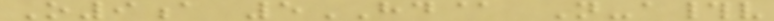O9a 5HD@ N-a#v
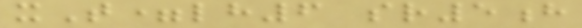xT=lh6 sr5h
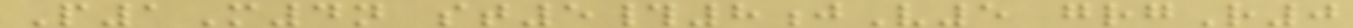P1M4n st5#8jV5 grgR0
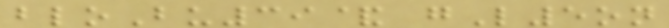bloBu39& gL5on
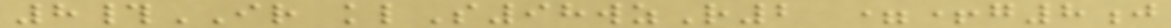8#IR klS98wzR2 =+g8j
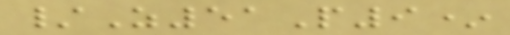/Z51P9*
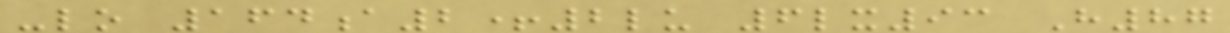-lo 164a2+2lu 6lx93 H87
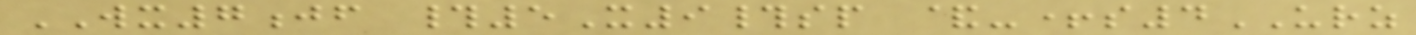WX7jf #5X9#sp &-+s4URZ
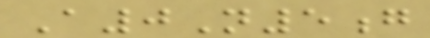A0N5g
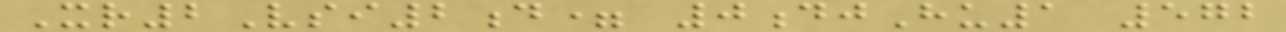Xr2Vsi2d= 0djHu1 572
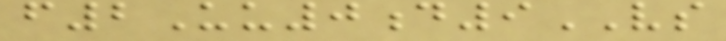f2Uu0d9VS
